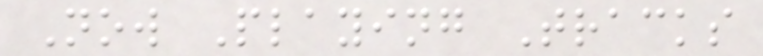Now Playing Tracks
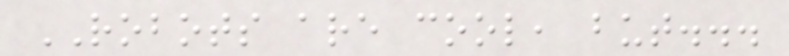ROBOTS are cool, but...
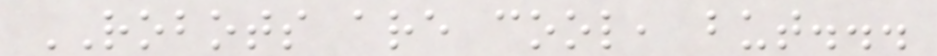ROBOTS are cool, but...
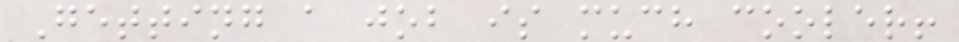Getting a job is much cooler!
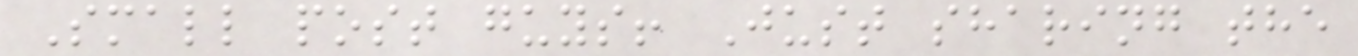Small post guys! Just sharing the
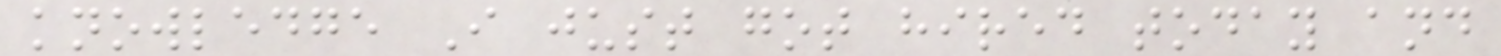knowledge I just got hired today and
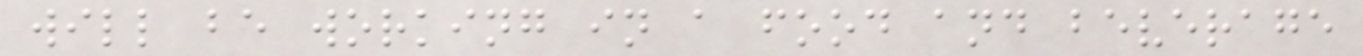will be working in a food and beverage
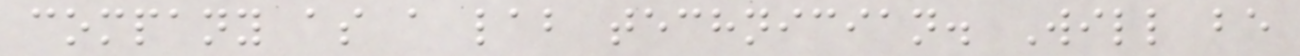company as a lab technician. Will be
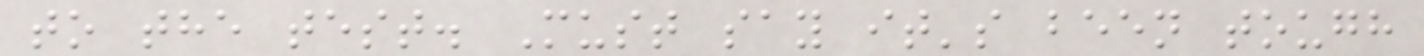to the test. Must say it's been tough
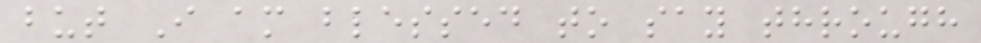but I am blessed to say through
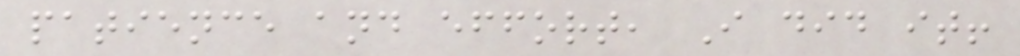patience and effort, I did it!
